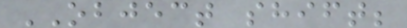OBJECT shift;
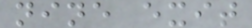nine exit
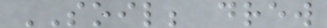SOIL; drew
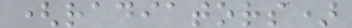(radiators)
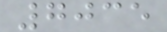7035
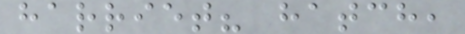harriet? hatch,
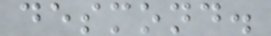desmond.
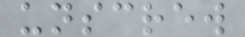unscrew
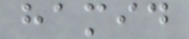hamid
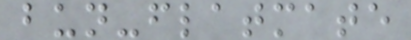bun-flatmate
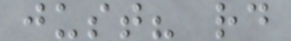just? rd
